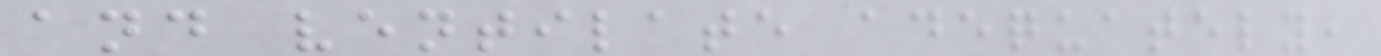and ventilate adequately,
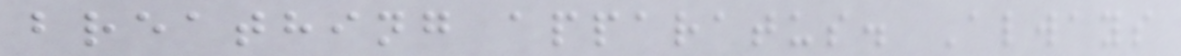breathing apparatus. Always
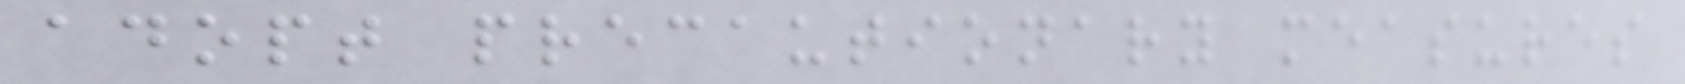adopt precautionary measures
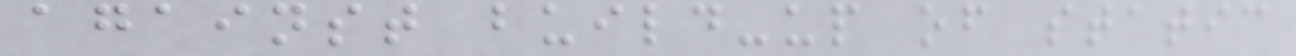against build-up of static
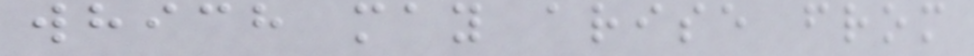which may arise from
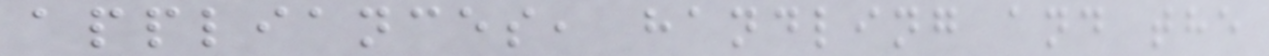appliances, handling and the
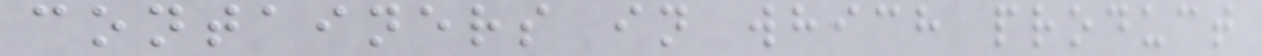containers in which product
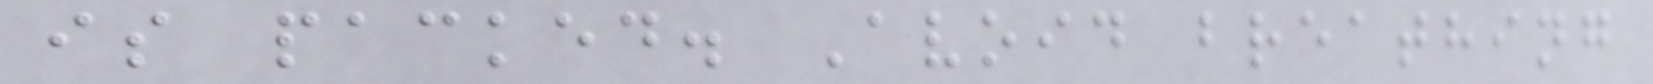is packed. Avoid breathing
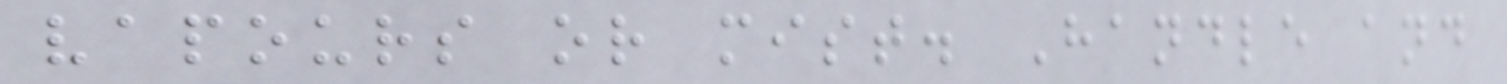vapours or mist. Handle and
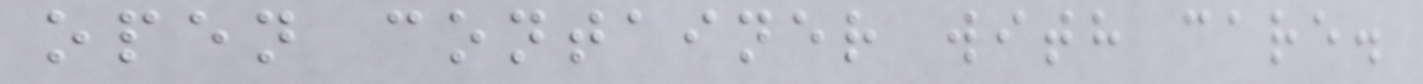open container with care.
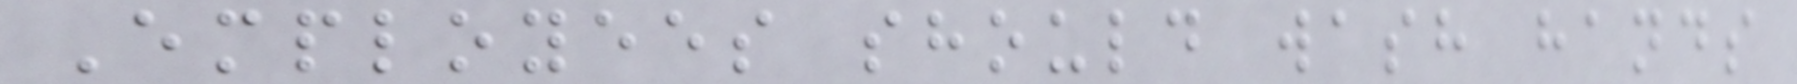Employees should wash hands
